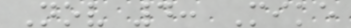Nov 4: Mike
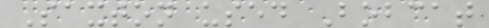Saxton used Bobcat
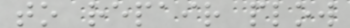to repair plow
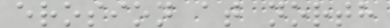erosion at north
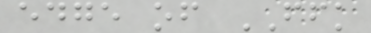edge of FFK
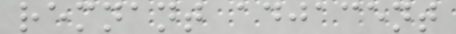remnant adjacent
